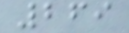269
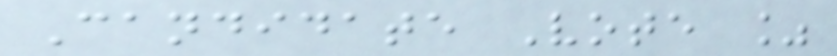Candidate Vote %
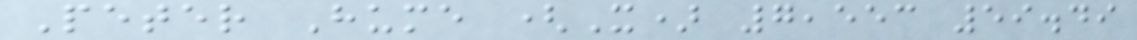Peter Hume (X) 7,553 59.49
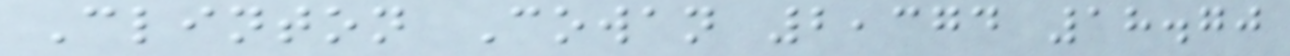Clinton Cowan 2,374 18.70
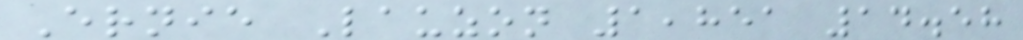Ernie Lauzon 1,851 14.58
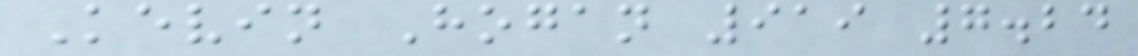Kevin Hogan 919 7.24
